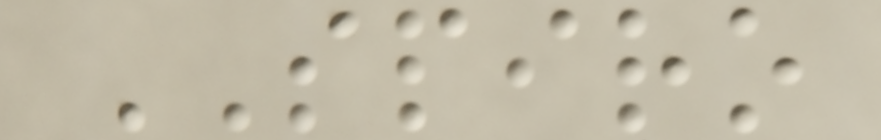SPIRO
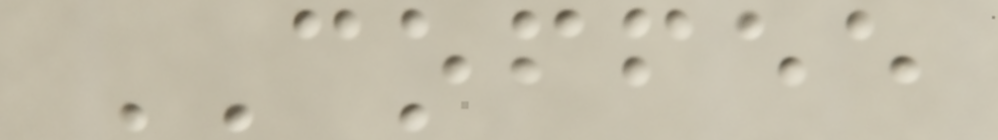COFFEE
